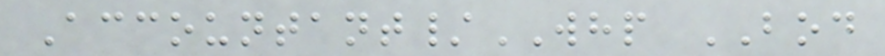Accountant/WHP BOD
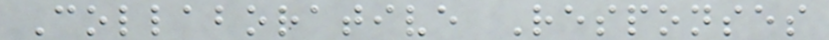Collaborative Responses
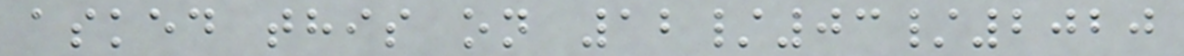asked this on 12/03/2020
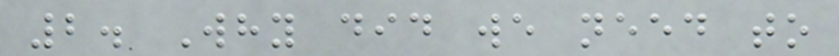2. Why did we need to
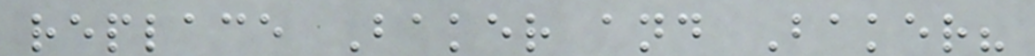replace Baker and Baker?
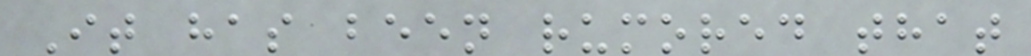It has been rumored that
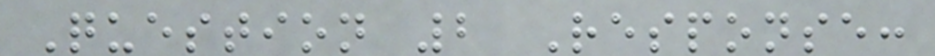Question 2 Response:
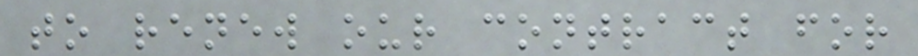to renew our contract for
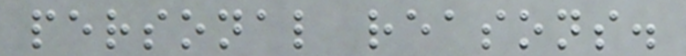personal reasons.
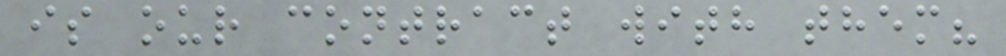is our contract with them?
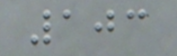103
